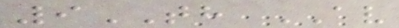9TH AV
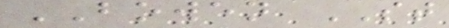BOWEN ST
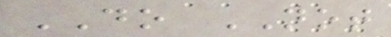DO NOT
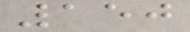150
